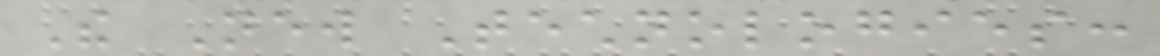The New Technologies:
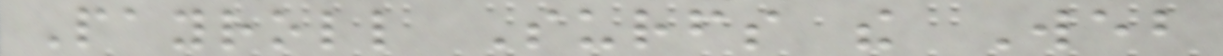Payroll Surfs the Web
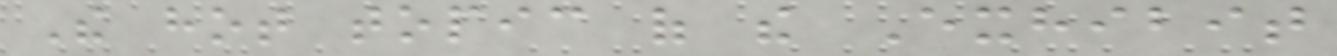The hot topic of the Exhibit
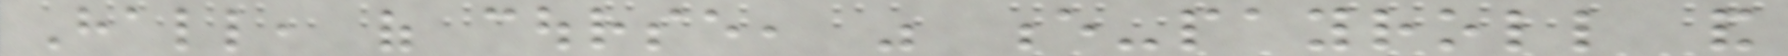Hall, of course, was e-payroll and
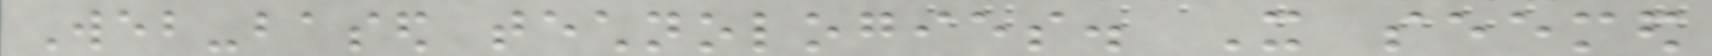Web-based technologies. It seemed
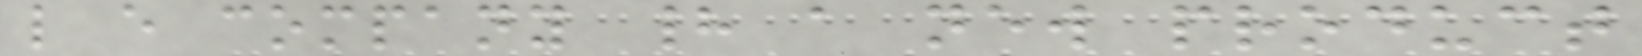like every company had a new product
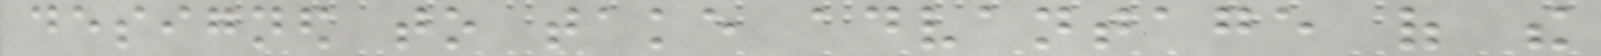designed to take advantage of the
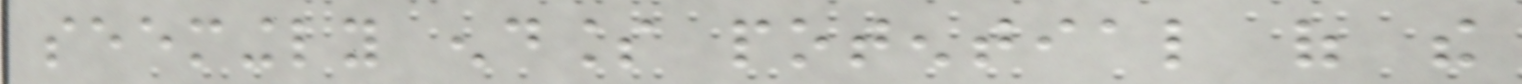seemingly endless potential of the
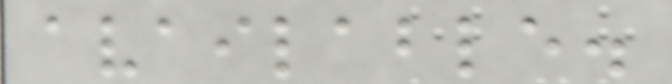available.
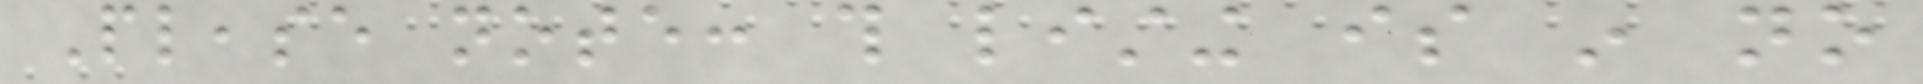Please note: this listing is in no
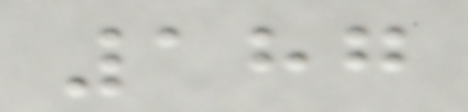187
